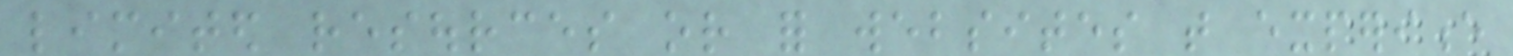limited resources or for websites that experience
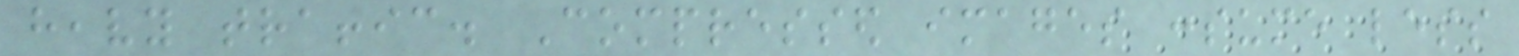heavy traffic. Compressed images consume less
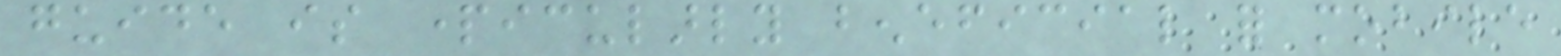guide is particularly beneficial for mobile
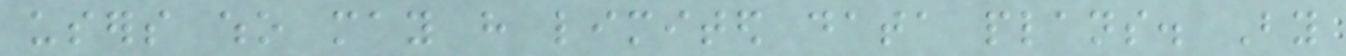users who may have limited data plans. By
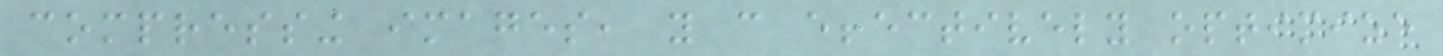compressing images, you can effectively optimize
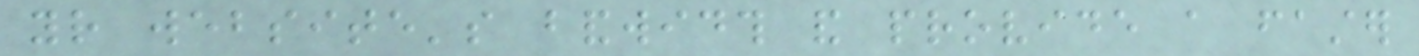your website's bandwidth and provide a faster
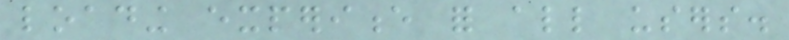loading experience for all users.
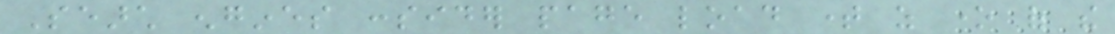Search engines consider page load time as one of the
